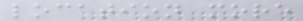location more
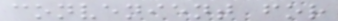convenient for
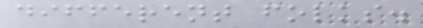different folks.
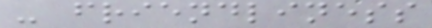- friendliness
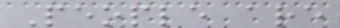People are
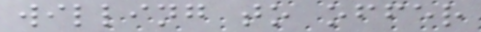willing to offer
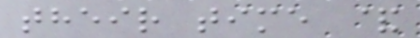their time &
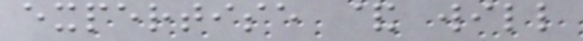expertise & will
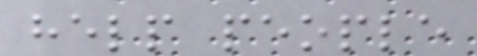help people
